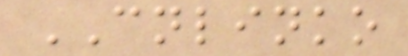CNLINKO
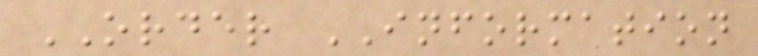ORDER INFORMATION
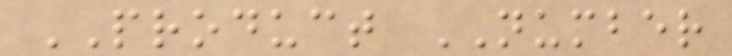PRODUCT NUMBER
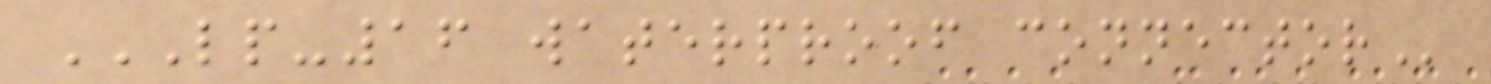LP-16 WATERPROOF CONNECTOR
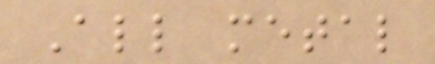All metal
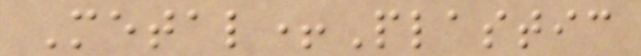Metal+Plastic
